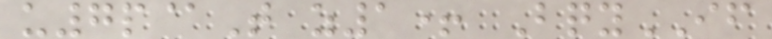u7p@T z1+ BqyIF
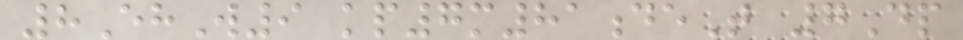8EhW9 kp7m81deT 7Dp
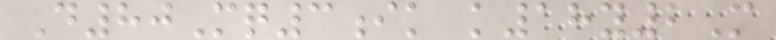D80Mq3ik k18y2M
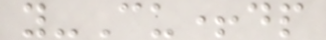y-Cu+dp
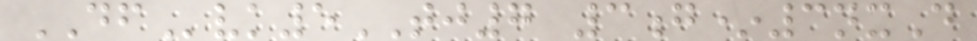DFvk5TJ7 3g*3nxD
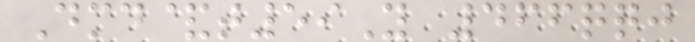Dmd&t59Y 466qqj
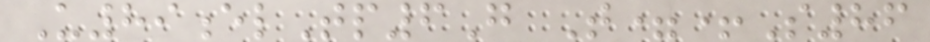U89elTp6G T=+S86
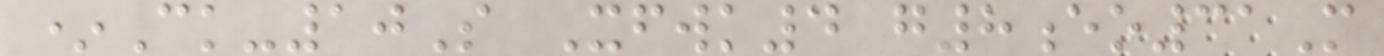*Ck-10S Xfwk4 g8eo31M
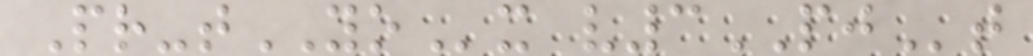Pr-tYOx v3PJt
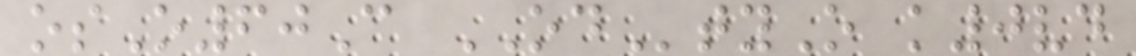osO60C ODtyO k0vd
